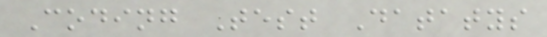Coding Test Datatys
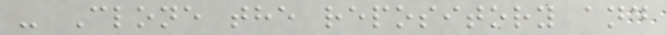- Clone the repository and
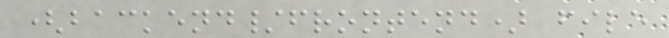(backend/frontend) file
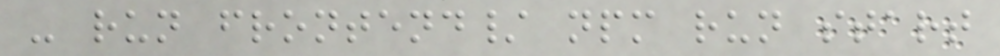- run frontend/ npm run start
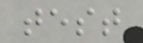test
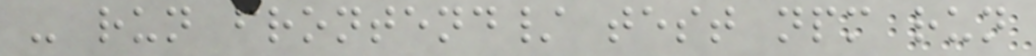- run frontend/ test npm run
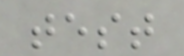test
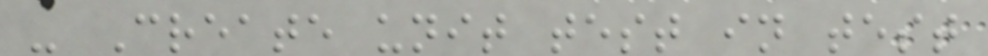- Create unit test in test
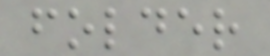folder
